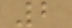2
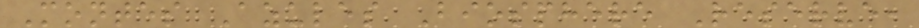Montes Azules Biosphere Reserve,
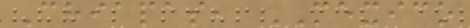Chiapas, MEXICO
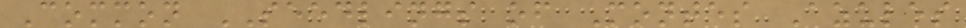Common SEEDLINGS of Montes Azules
